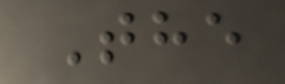The
